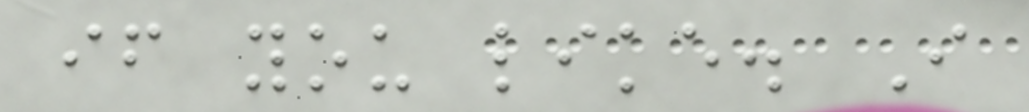if you like. I
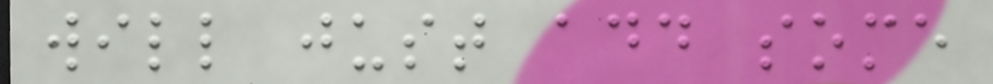will just add some
